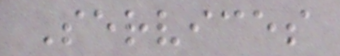Services
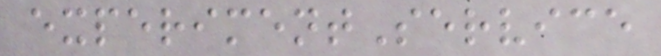experimentService
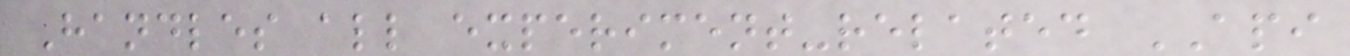Handles all experiment-related API
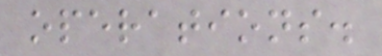operations.
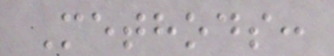Methods:
